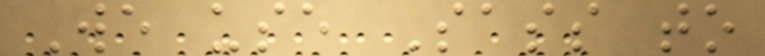We use Sass to
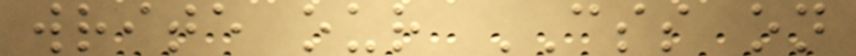write our CSS on
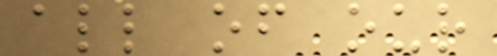all of our
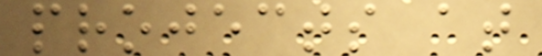projects at
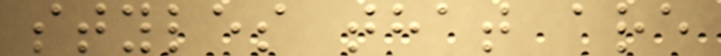styles that are
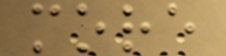more
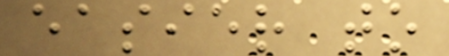easier to
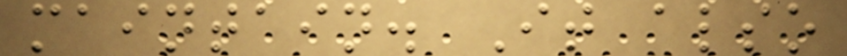maintain. It also
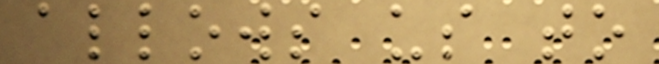allows us to
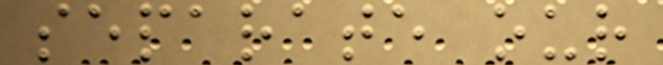separate our
